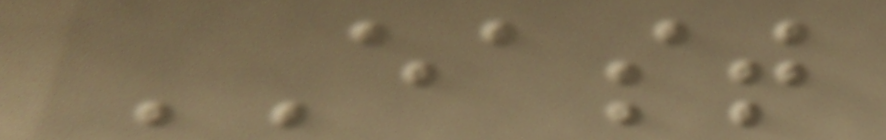EAST
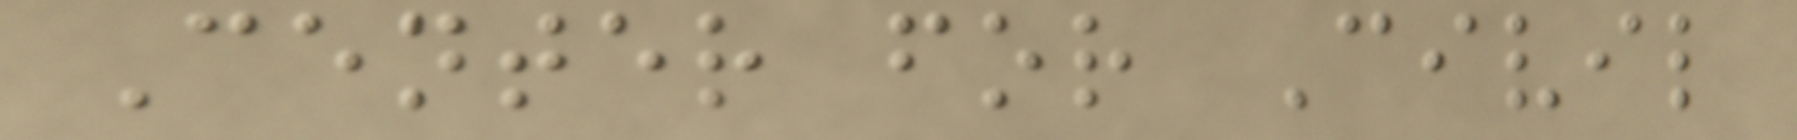Center for Civil
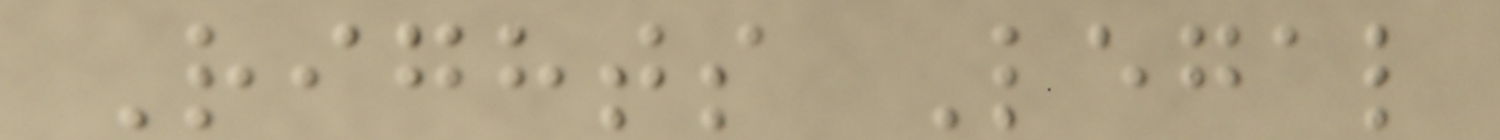Rights Legal
